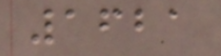1621
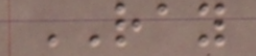RAY
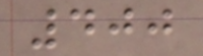400
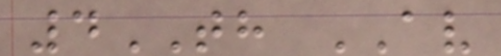4TH AV
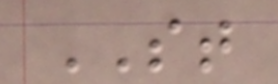ST
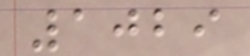1029
